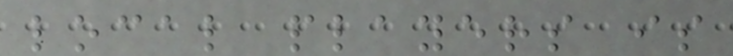local players is
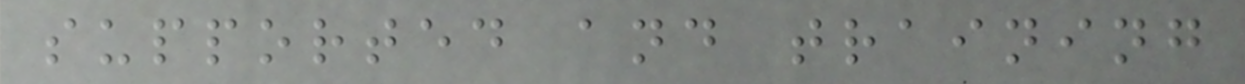supported and training
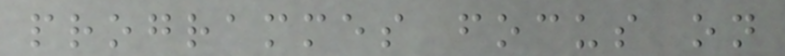programmes focus on
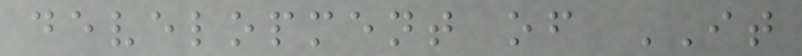development of IT
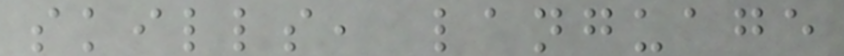skills, language
